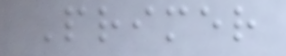Primer
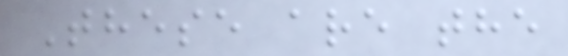These are the
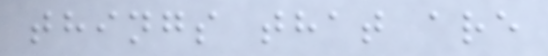things that are
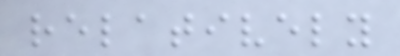relatively
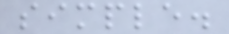simple.
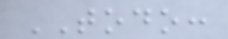TODO:
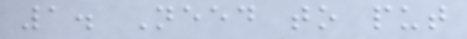1. Need to put
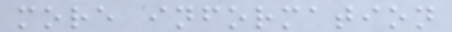more information
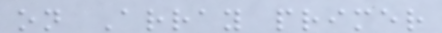on Array primer
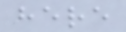here
